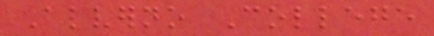Alverno College
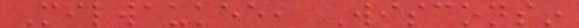Milwaukee, Wisconsin
